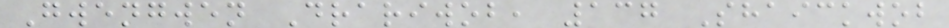Gwengwen Drariwob, 137 Shaickwob
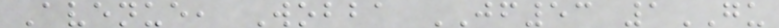Avenue, Wobba JF53 1GU
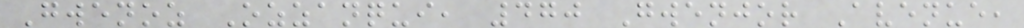Gwenoz Ozzanqui, 470 Gwenjor Avenue,
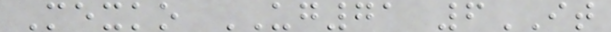Mexko UG71 6IT
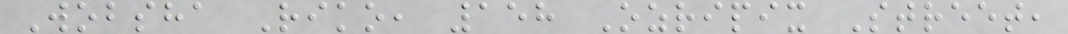Wobsha Riko, 158 Ozripix Street,
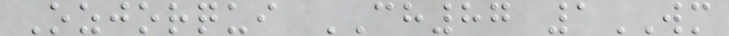Ozjorqui CH87 1WM
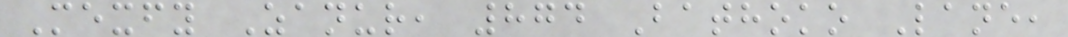Mexfy Zanur, 874 Bathoko Lane,
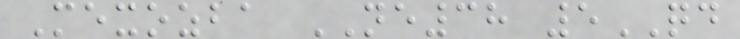Mexozba NE38 5QD
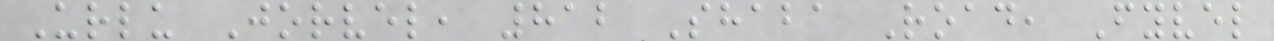Urlu Jorvel, 812 Shaba Road, Fyvel
